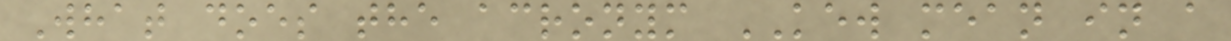What does the acronym KEW mean in a
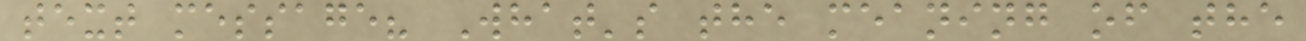text message? What's the meaning of the
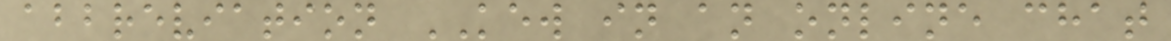abbreviation KEW in an online chat
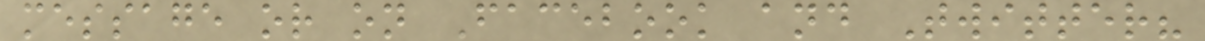message or on Facebook and Twitter?
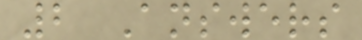2 Answers
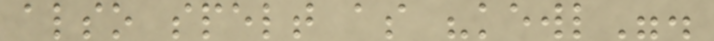also spelt as "kewl".
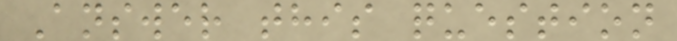Answer this question
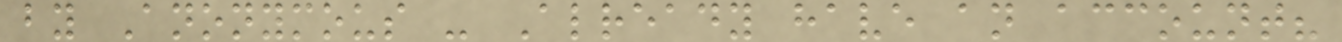by Anonymous - Already have an account?
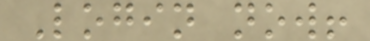Login now!
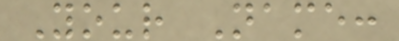Your Name:
